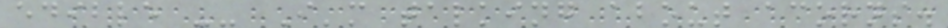edible -- I'm talking about acorns.
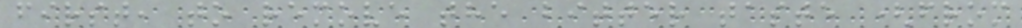first, to remove the bitter taste (from
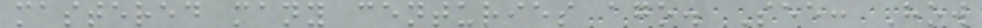mastered many centuries ago. See: How
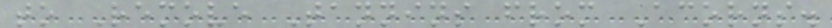to Remove Tannins from Acorns.
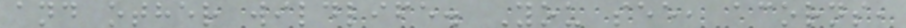and other wildlife. You see, acorns,
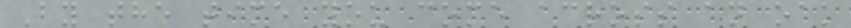By the time you come across an oak
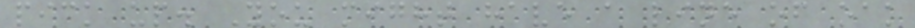pick up. You might have a line of oak
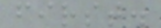first.
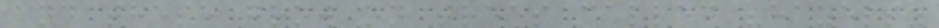and these grow on trees called "hazels"
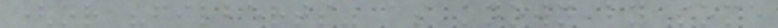(or "filberts" as known by some
